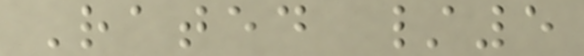Rated /5
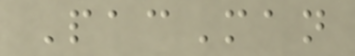PacMan
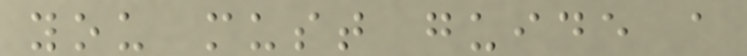you must guide a
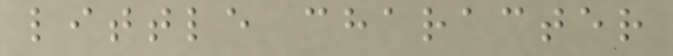little character
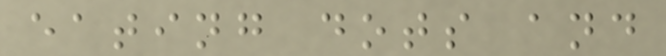eating dots and
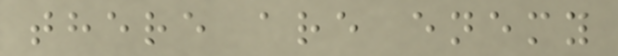there are enemy
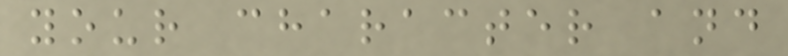your character and
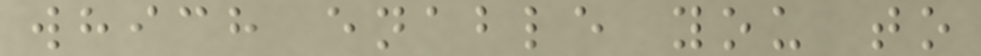which enable you to
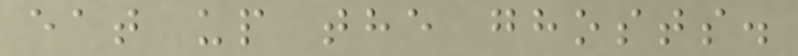eat up the ghosts.
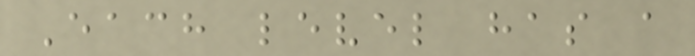Each level has a
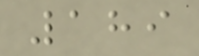189
